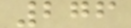276
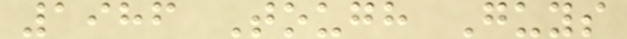1986 Tough Guys
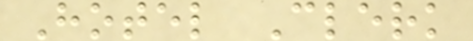Hotel Clerk
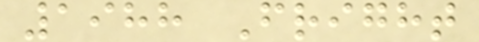1988 Fright
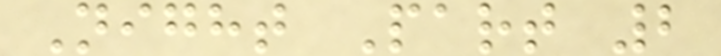Night Part 2
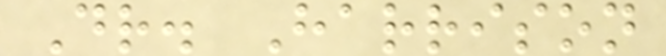Dr. Harrison
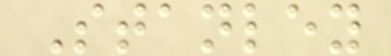Stanley
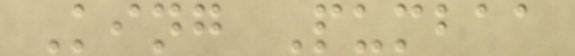King Pumbaa
